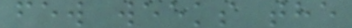few weeks the
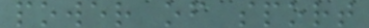power of sport
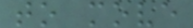to move
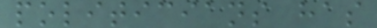politicians has
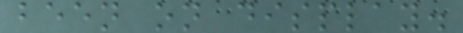been on display.
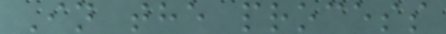In the process
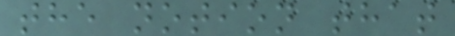the notion that
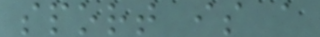sport is a
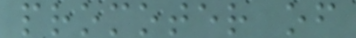promoter of
